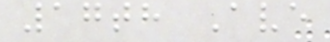17th Ave
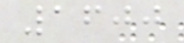1600
